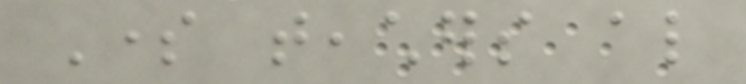Some teachers also
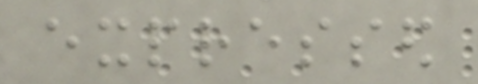expressed
